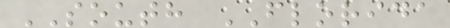SOUTH FLORIDA
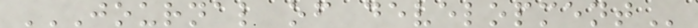JOURNAL OF DEVELOPMENT
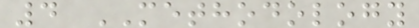4 METHODOLOGY
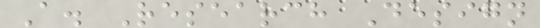A. Research Design
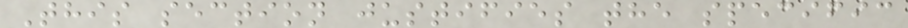This section justifies the specific
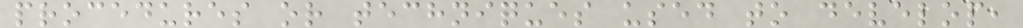procedures or techniques used to develop,
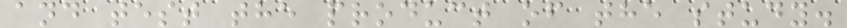and test the product of the study.
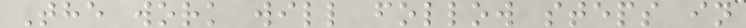The work will follow steps in
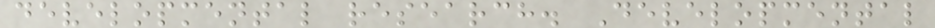developmental research. Developmental
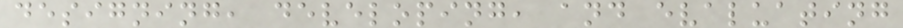designing, developing, and evaluating
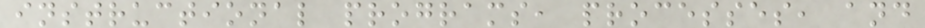instructional programs, processes, and
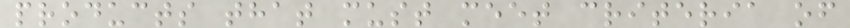products that must meet criteria of
